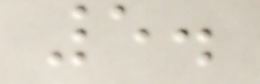5.
